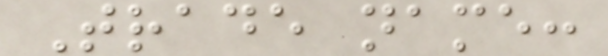Trade name:
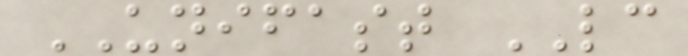UNIFAST LC
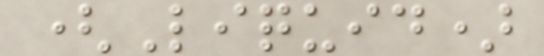(Liquid)
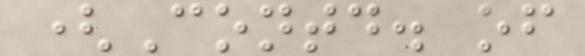(Contd. of
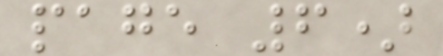page 6)
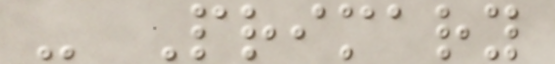- Primary
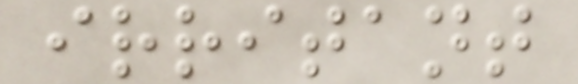irritant
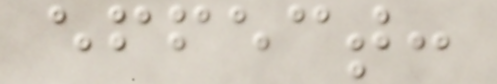effect:
